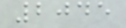2045
